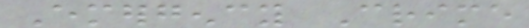Emergency Crime
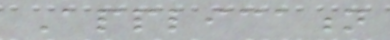Application
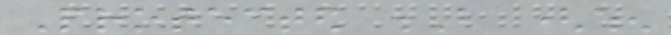Protected B (when
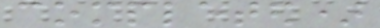completed)
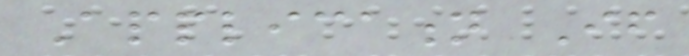Application If
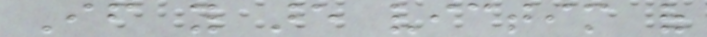If you are victim of
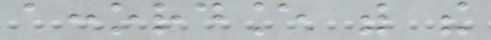accordance with the
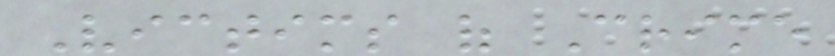Victims of Crime
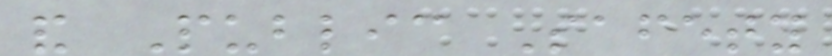and Public Safety
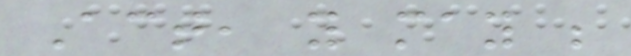Act, you may be
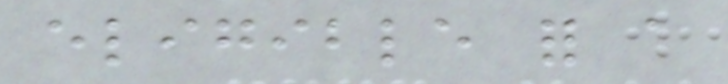eligible for a
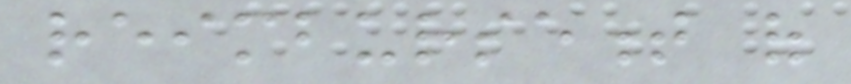reimbursement of
